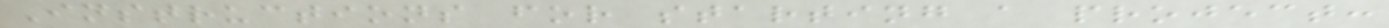Instructions for starting a project:
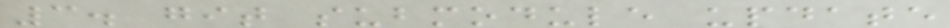3. git submodule update
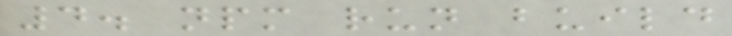4. npm run build
